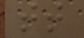tt
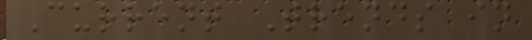Current Trends in
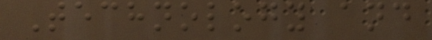Technology and
